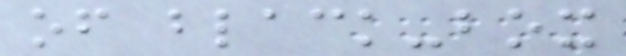of black-box
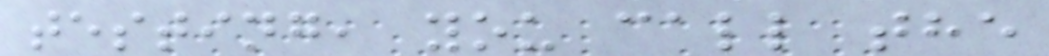testing, you call the
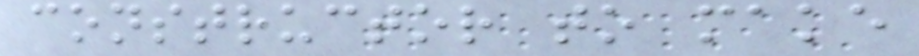constructor to make
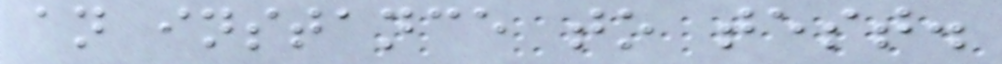an instance to test.
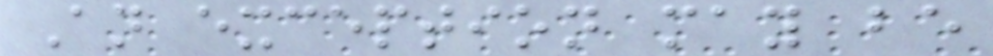An exception may be
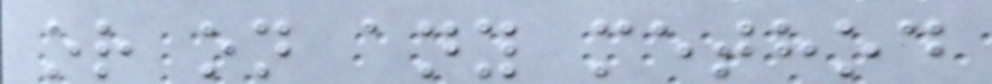or on any method
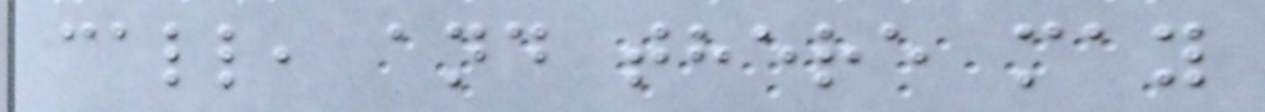call, and there may
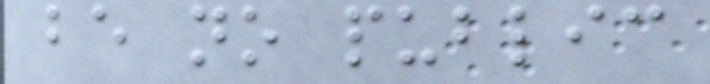be no public
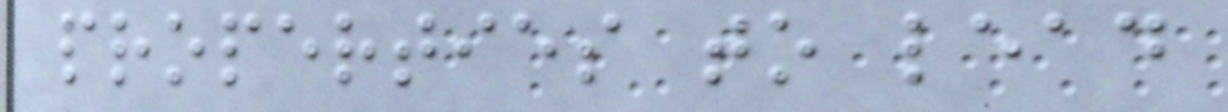properties to lead
